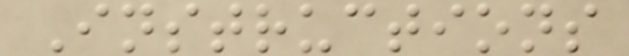Instructions
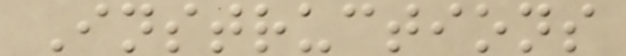Instructions
